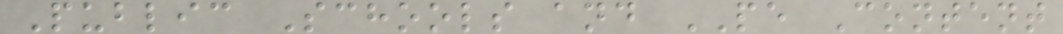Public Schools and PE Content
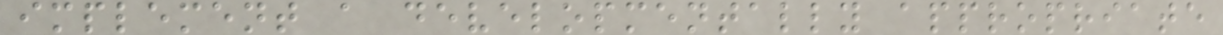implement a developmentally appropriate
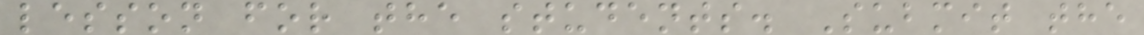lesson for the students. Submit the
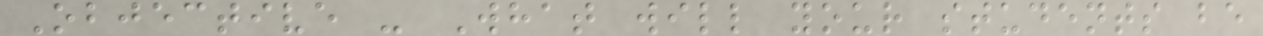Objective - What will your students be
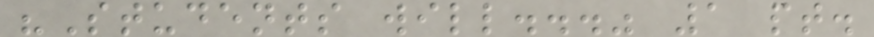"Students will..." 1 pt.
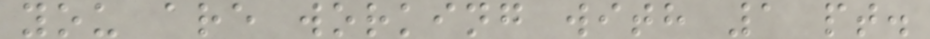you are working with 1 pt.
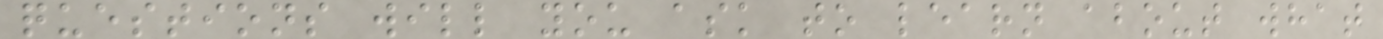questions will you ask to learn about what
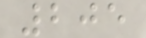205
